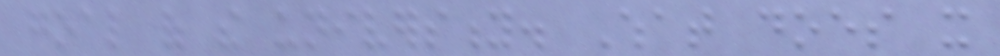goal of the university. What does it
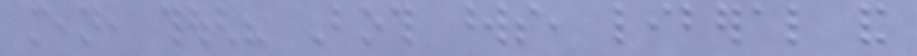mean, though? Both words, liberal and
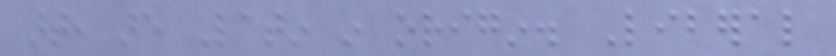art, are Latin in origin. Liberal
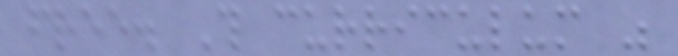free. This curriculum was
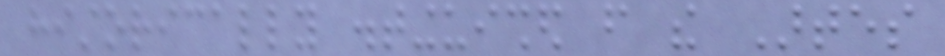historically distinguished from the Artes
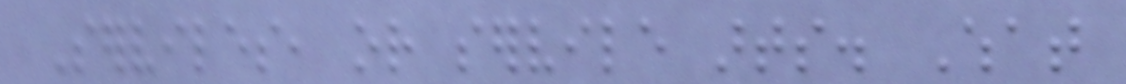Serviles, or servile arts. What
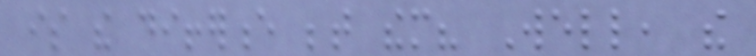is the difference between them? Well, the
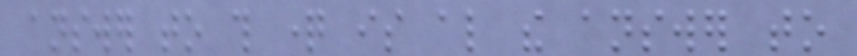answer to this question is also the answer to
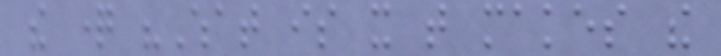the question "What is it that makes the
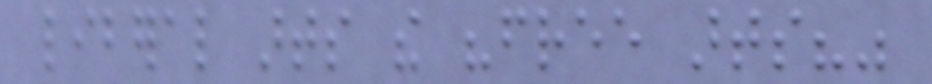liberal arts the "free arts?"
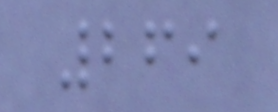269
